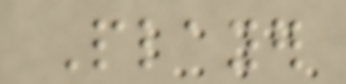Player
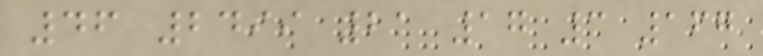46 2499 21 17 3 167
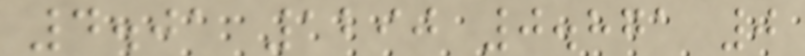4.01 1290 0.871 0
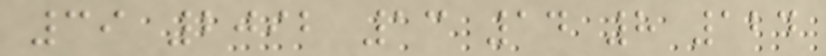39 2092 13 14 8 124
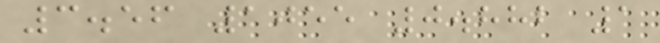3.56 1055 0.882 1
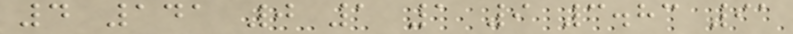4 141 0 1 1 9 3.83 91
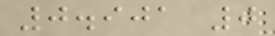0.901 0
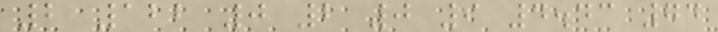2 122 0 2 0 9 4.43 74
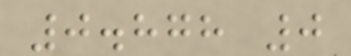0.878 0
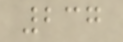237
